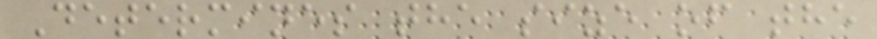Determines the size of the
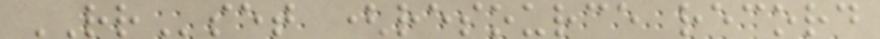RRset (resource record
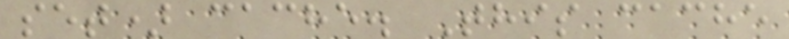set) cache. This cache
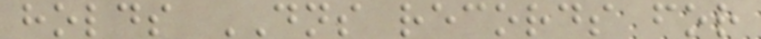holds DNS records for
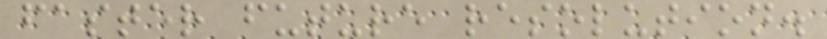faster future resolution.
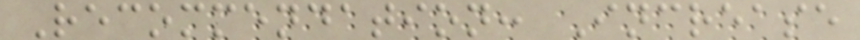Recommendation: Increase
